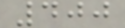400
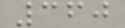360
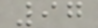97
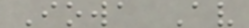Iowa Av
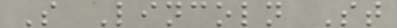S Lincoln St
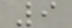9
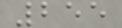255
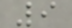9
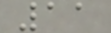11
